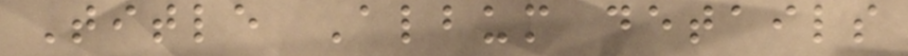Title Album details
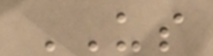US
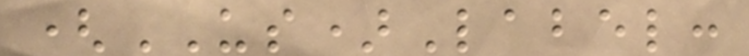(US)Label:
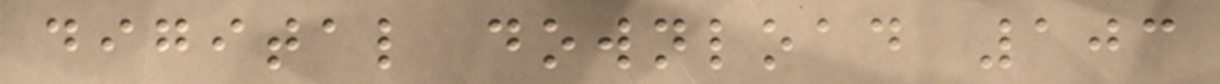digital download 103
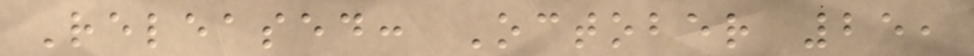Released: October 25,
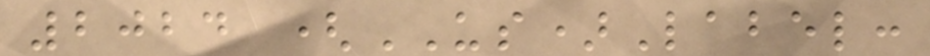2024 (US)Label:
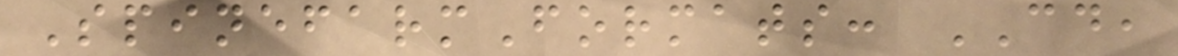SpinefarmFormats: CD,
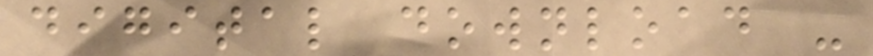digital download -
